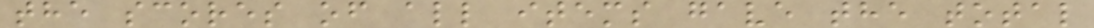the scores of all items gave the total
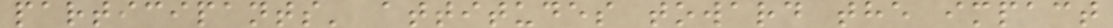participants' attitudes toward the impact
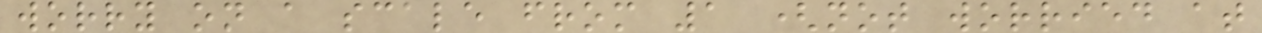worry on a scale from 1 (not worried at
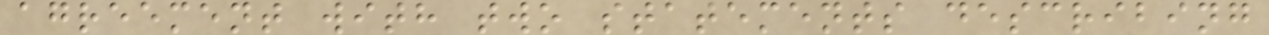agreement with two statements describing
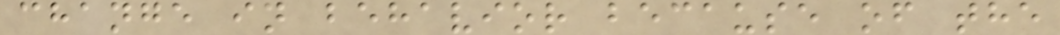change in behavior because of the
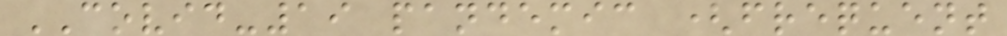COVID-19 pandemic (frequent
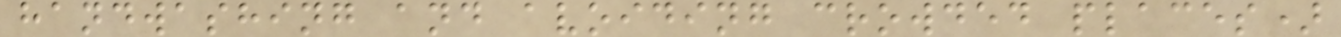handwashing and avoiding crowded places)
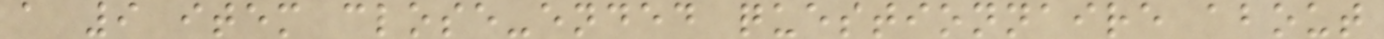a 9 item close-ended questionnaire about
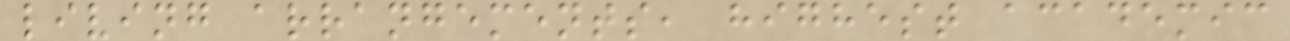living arrangements, highest academic
